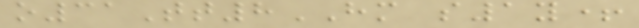o31Tt8HM s1y+
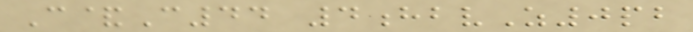C&C44 4hbvZ0pb
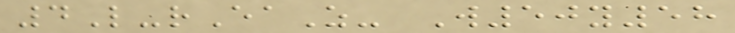4L-rEaZ- W50y58
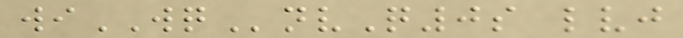wiWQnvQ0s lvj
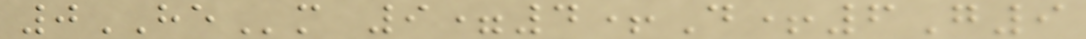0HEm 9=4+D+6G9
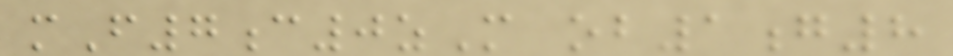mF7c0zM ob1g8
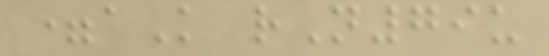=aK rN79u
